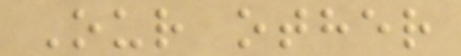Our other
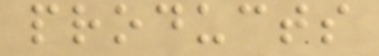products
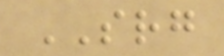SRG
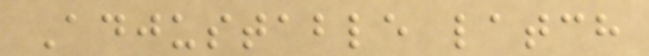Adjustable latch
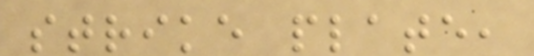strike plate,
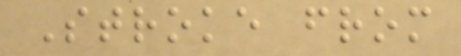Stroke from
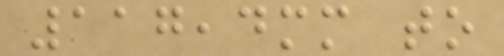117,4mm to
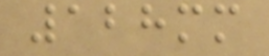128mm
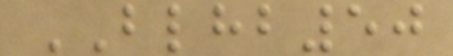BLHB50
